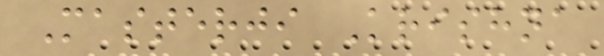Masterji Krishna
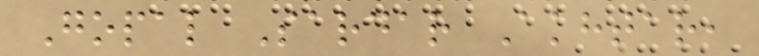Gopal Sardar Akhtar,
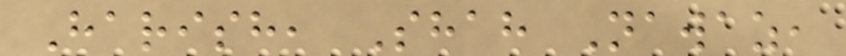Harish, Shah Nawaz,
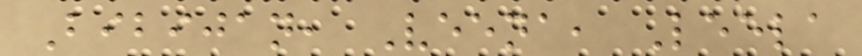Bibijan, Veena, Leela
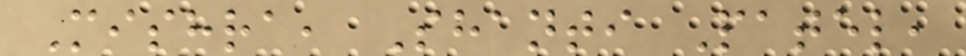Mishra, Shanti Patel,
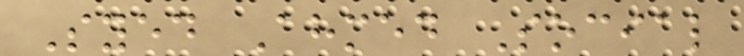Syed Ahmed Social
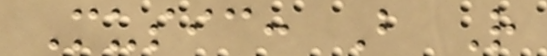Music: B R
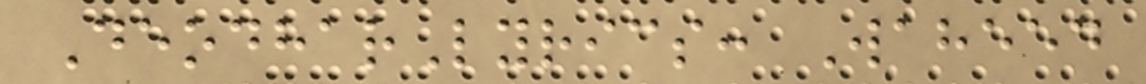DeodharLyrics: Waheed
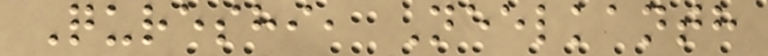Qureshi, Neelkanth
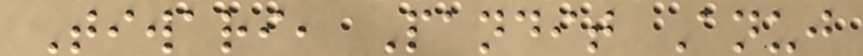Tiwari, Pandit Anuj
